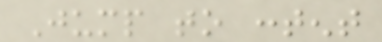Jump to content
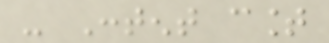- Content count
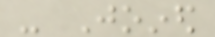- Joined
